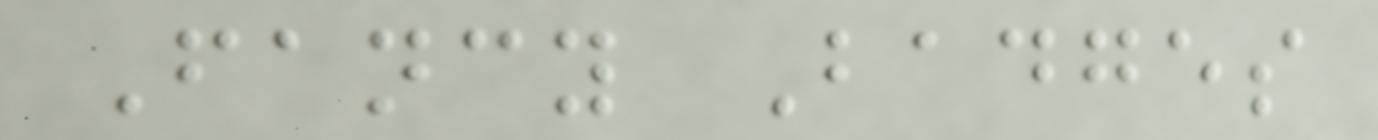Fancy Badges
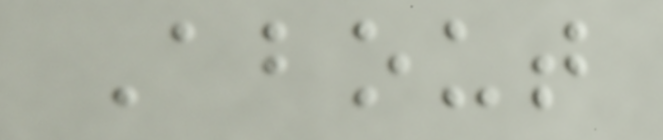About
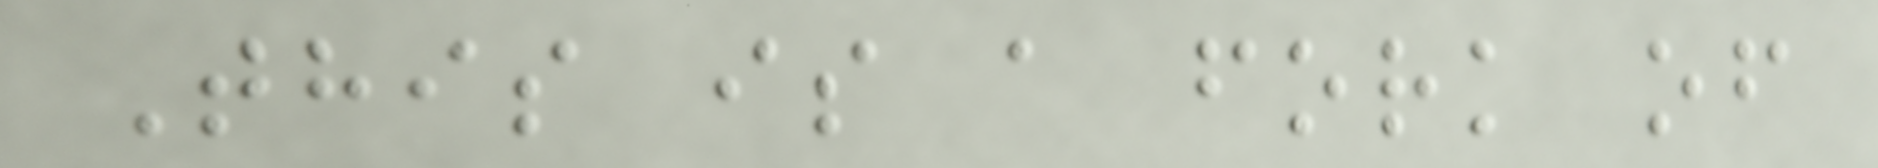This is a fork of
